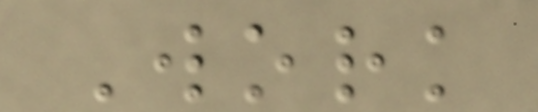Work
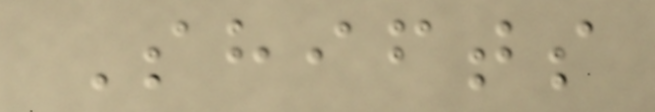Shifts
